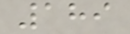189
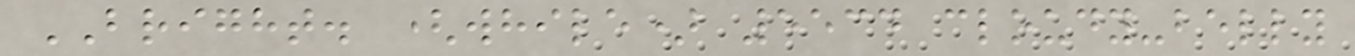BRIGHT. (while) 5534 cloudy-belly
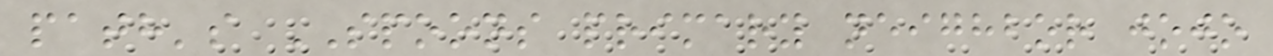path's SPOONS primary neighbor jojo
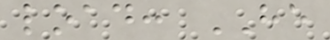load: HE
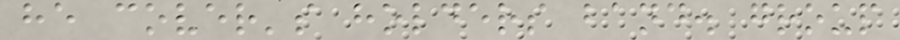he cover's holders band. group
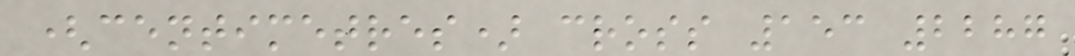(centimetres) cross 153 2287
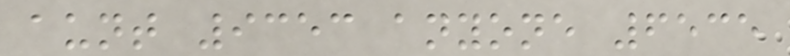aunt 9353 anyone 6535
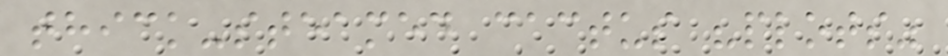thick-steamed cactus "plots"
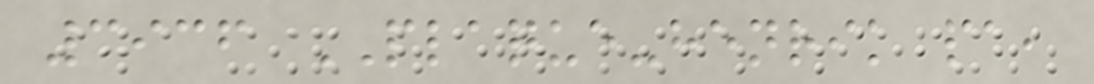3936 PLAQUE-henrik pa,
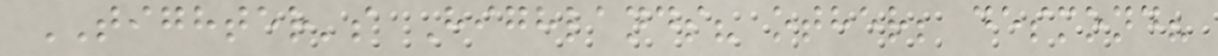TIGHTER's Highlands? other; desmond?
